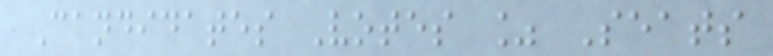Candidates Votes % Seats
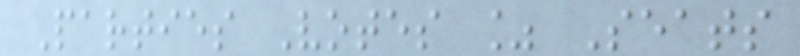Parties Votes % Seats
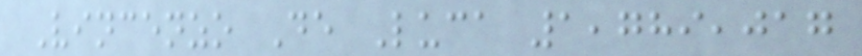Vincenzo De Luca 1,789,017
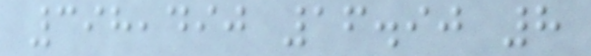398,490 16.90 8
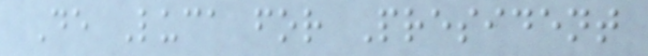De Luca for President
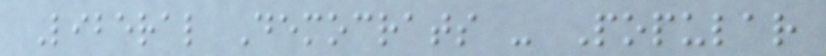Liberal Democrats - Popular
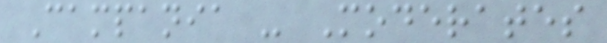Campania - Moderates
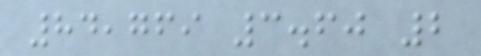84,769 3.60 2
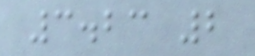3.23 2
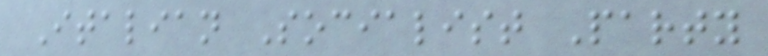Italian Socialist Party
